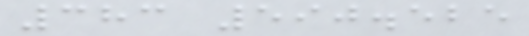383 590.525
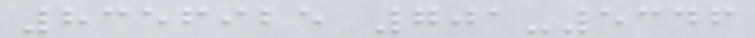8356925 701-5346
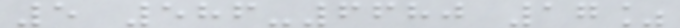5 586-6680 17%
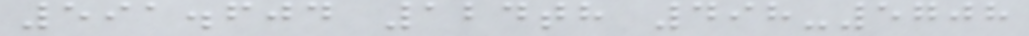591.604 124th 498-5708
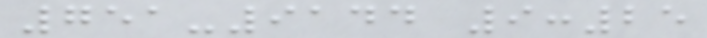751-9144 9:25
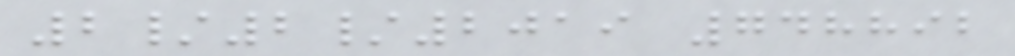2/2/2019 748892
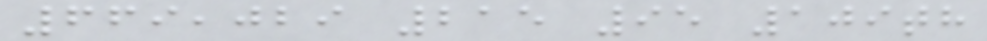669,029 215 95 109th
